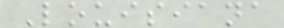Louisiana
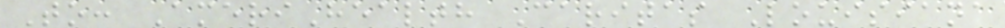To: AmeriHealth Caritas Louisiana
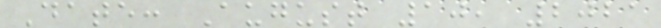Date: August 10, 2021
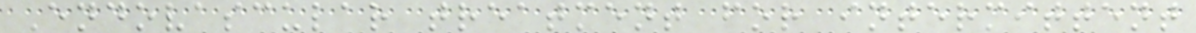Endovascular treatment for intermittent
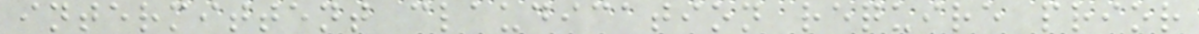intermittent claudication require prior
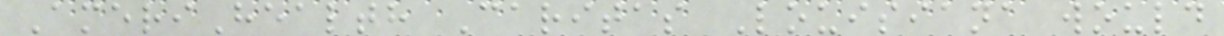AmeriHealth Caritas Louisiana would
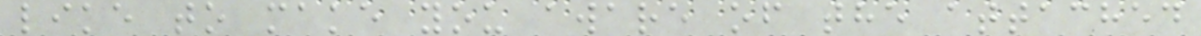like to make you aware of the attached
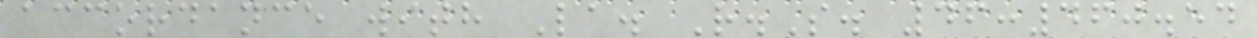accordance with La. R.S. 46:460.54
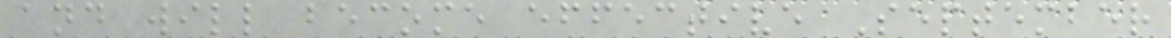and will become effective September
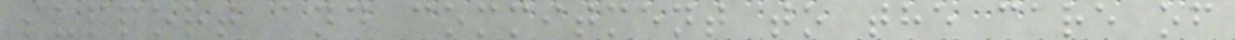support and commitment to the care of
